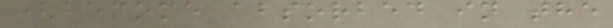(become absorbed in the
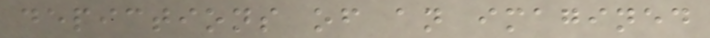depictions of an imagined
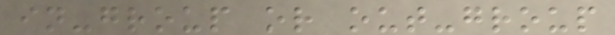in-group or out-group
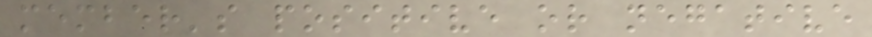member's positive or negative
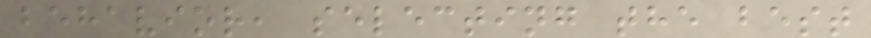behavior, selecting the best
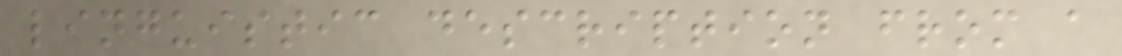linguistic description from a
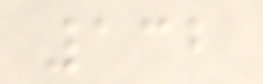132
